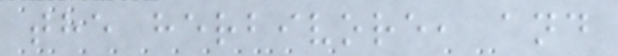the herbivore, and
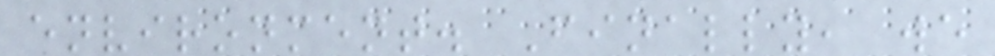environment. Finally, we
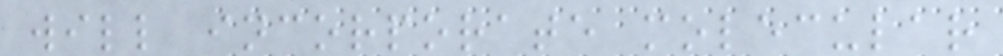will incorporate molecular
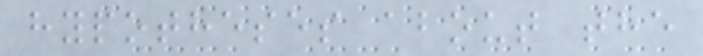hypotheses about the
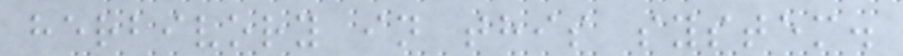herbivory in this system.
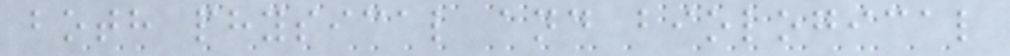both physical and biological
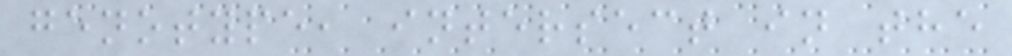genotype, intersect in the
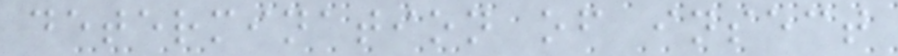determination of insect
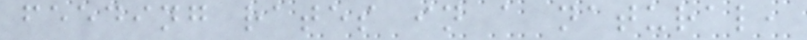feeding rates in a natural,
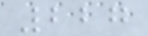227
